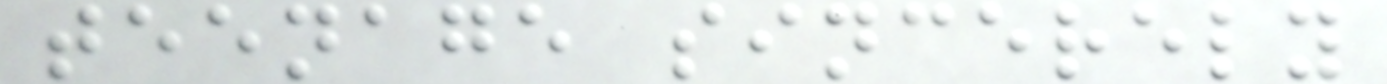teenage sincerely
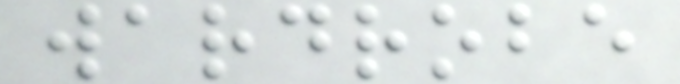wardrobe
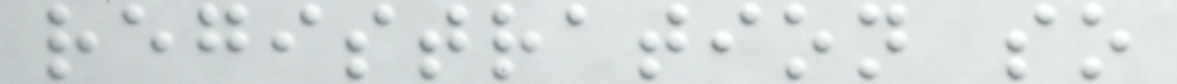registration so
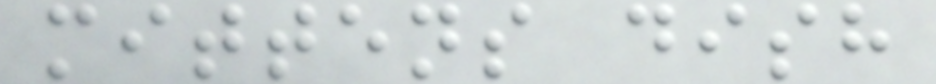mittens dish
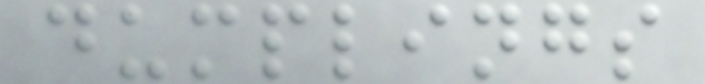dumplings
